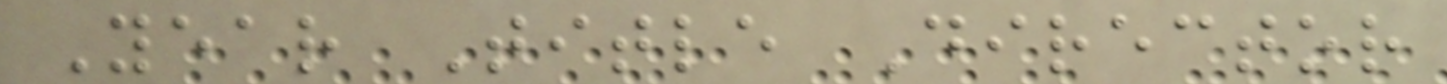Year Title Director
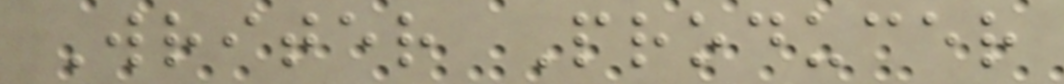Writer Producer
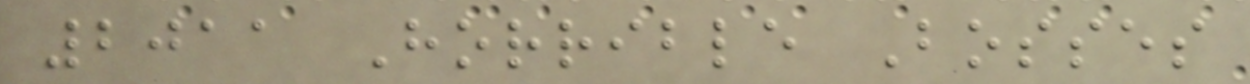2011 Horrible Bosses
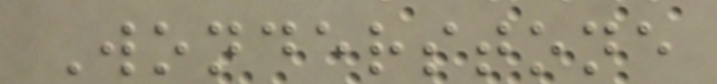Wonderstone
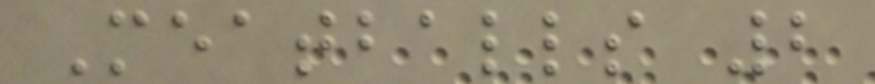Meatballs 2
